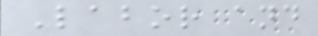Labor and
